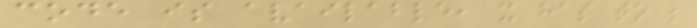code is available, it has to be
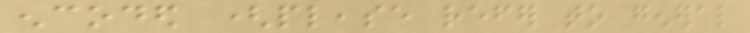encoded (please refer to general
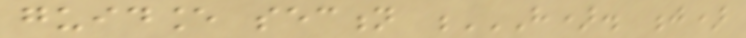guidance section H). J)
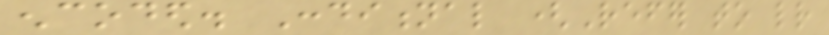encoded. Conditional (Refer to letter
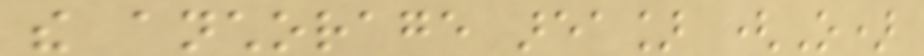the anchorage area] (O)
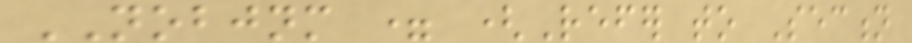NOBJNM = (Refer to Section
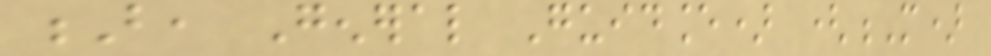B, General Guidance) (M)
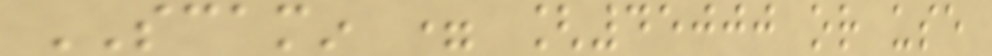SCAMIN = [45000 or use
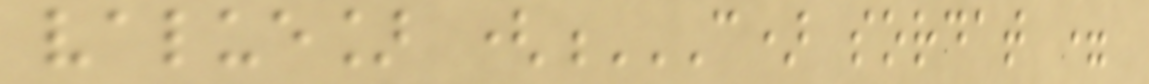value] (C) SORDAT =
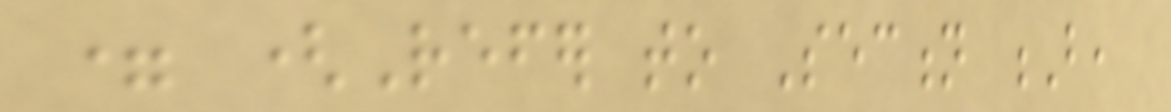= (Refer to Section B,
